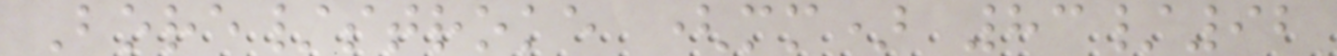Bore/stroke (mm) 83/92
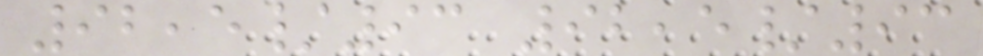92,5/93 92,5/93
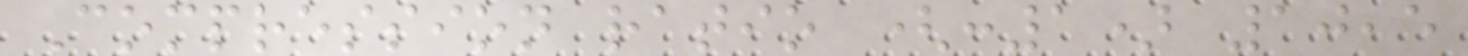Compression ratio (:1) 10,5
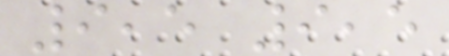9,5 9,5
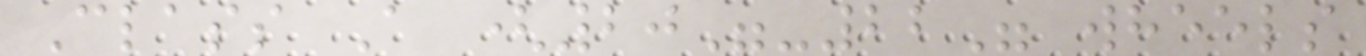Class A (20"-22" wheels
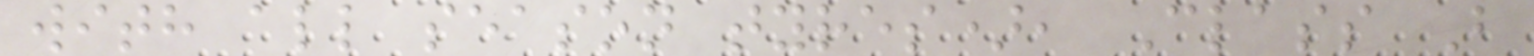with all season tyres), Class B
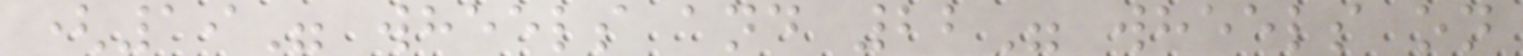(19" wheels and 22" wheels on
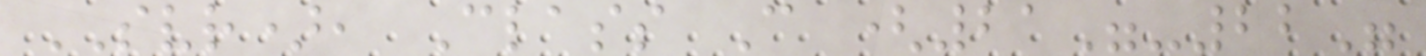SVR), Class C (21"-22"
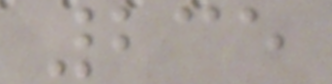235
